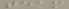team
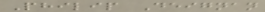Philip Deignan
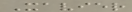Xavier
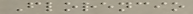Florencio
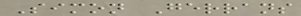Simon Gerrans
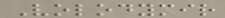Volodymir
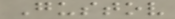Gustov
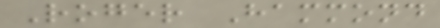Roger Hammond
